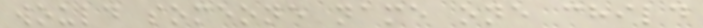would someone name one child
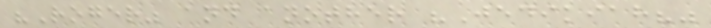"Roger" and another "Jedikiah?"
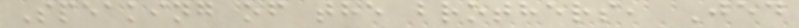Speaking of the brothers, Jed
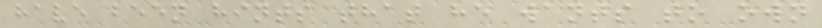have been hints that he wants to own
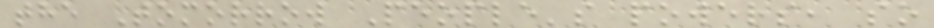the Tomorrow People's powers, so
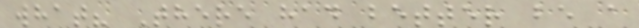what? There had better be a
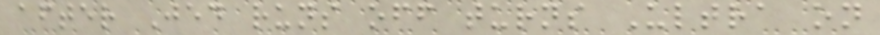after Jed runs off turns Ultra on
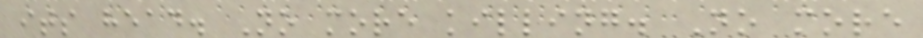its head. No more killing. No more
